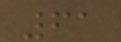61
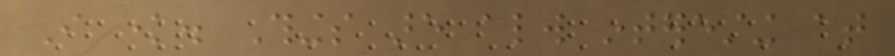I know. Things are always interesting at
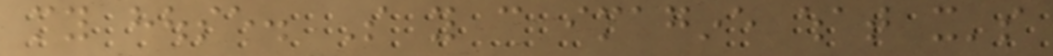my house. So you can imagine what it's
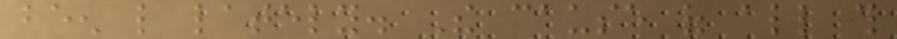been like lately. The cause of all this
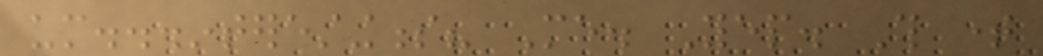um...interestingness? Me. Yep. This time
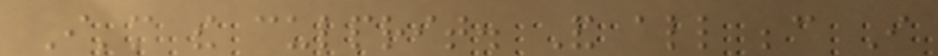I'm the culprit. And all because I
